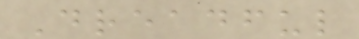Dreadful
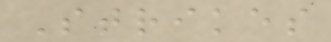Strikes
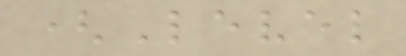(Level
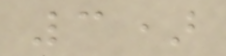3)
